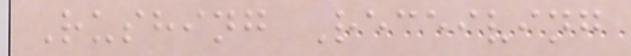Rushing Receiving
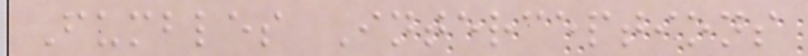Fumbles Interceptions
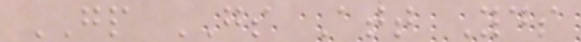GP GS Att Yds
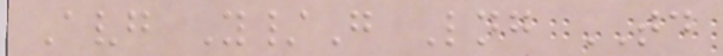Avg Y/G Lng TD
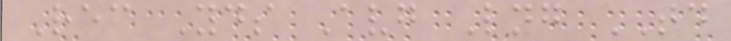Rec Yds Avg Lng TD
